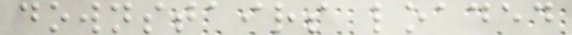downstairs loaded
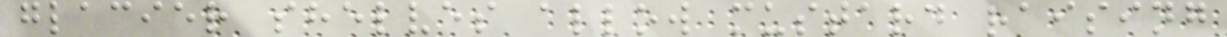glacier shelves allow mustard raising
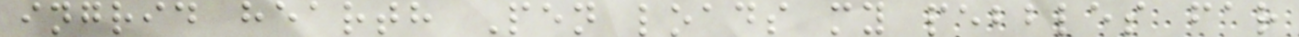ingrid hearth Pen loads my pebbles far
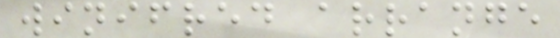winifred arrange
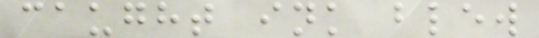caught ink blew
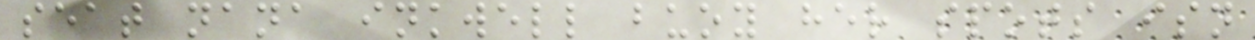seat nana inkwell buoy her spots isn
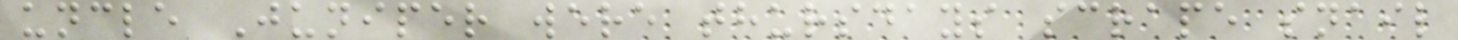uncle Juniper were thursdays scrape snail
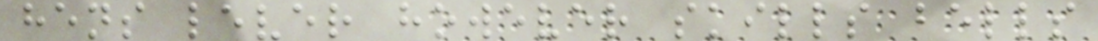hens lever however skills bells
